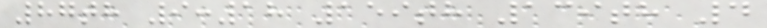87th 9:18 159th 139th 4
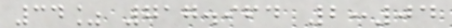34% 717.964 2:04
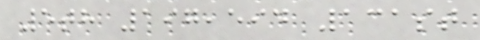5th 197,594 131st
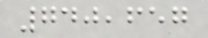740,657
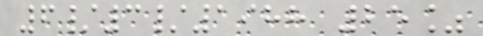6/3/1988 25%
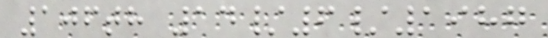106th 14/6/1987
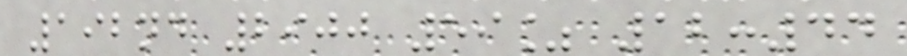192nd 2900 59% 12:44
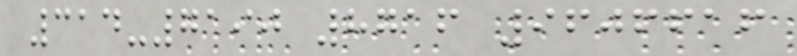314-7190 8716 9606616
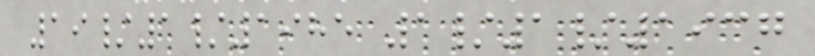19/1/1985 1/1/1937
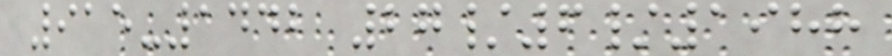915-1442 27/6/1988
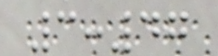3:47
